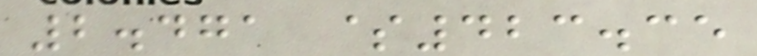2.471 $423.35
